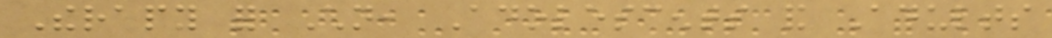Therapy for Children, Adolescents and Adults
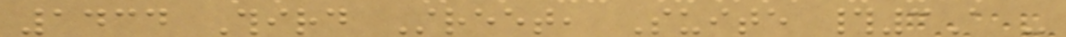1434 Third Street, Suite #3A -
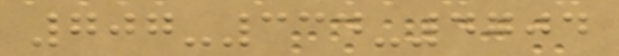707-334-4704
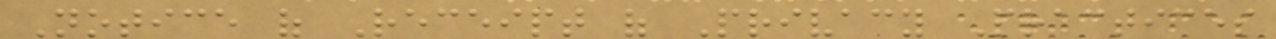Notice of Receipt of Privacy Practices
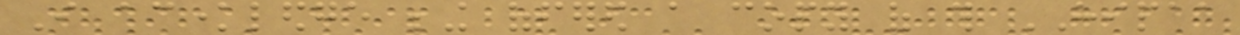I acknowledge being offered a copy of this HIPAA
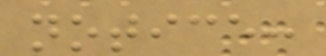notice:
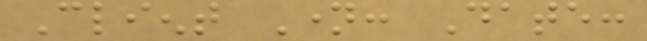Client Name: Date:
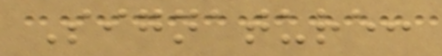Signature:
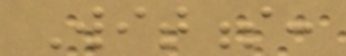Witness:
